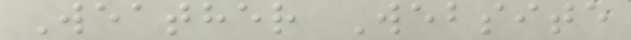Weather Website
